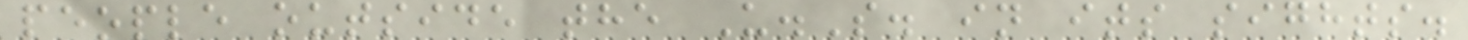people outside the U.S. in its sights.
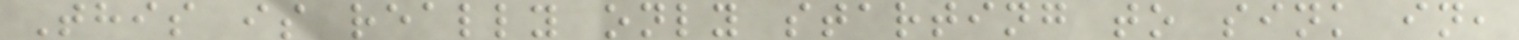This is really only starting to sink in,
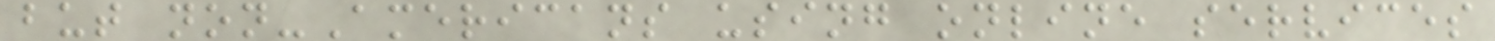but non-Americans using online services
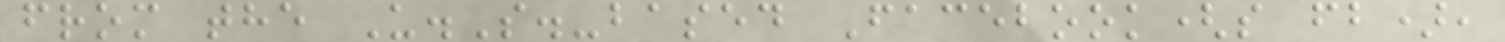from the U.S.-based Facebook(s fb),
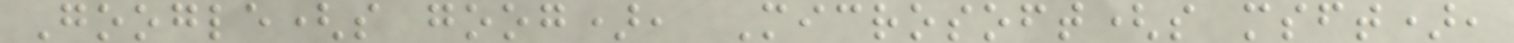Google(s goog), Microsoft(s msft),
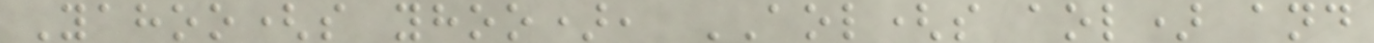Yahoo(s yhoo), AOL(s aol) and
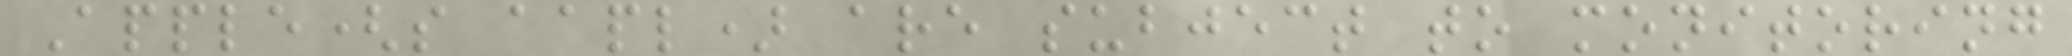Apple(s aapl) are subject to monitoring
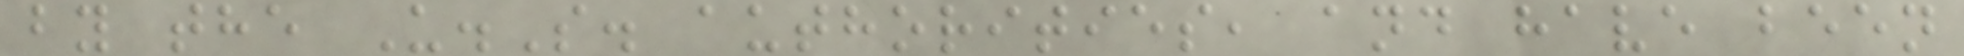by the U.S. authorities, and have been
